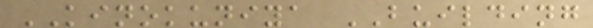KINOKUNIYA BUILDING
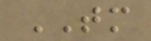TM
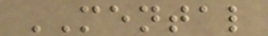MENTAL
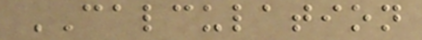CALCULATION
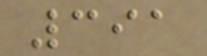391
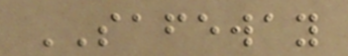SAFEWAY
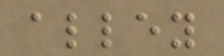alley
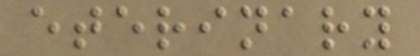eterinary
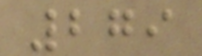279
